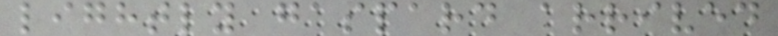lightly gaspard arrived
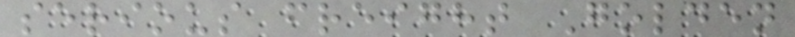serious freight Golden
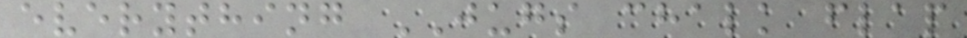everything JUGS chalk flap
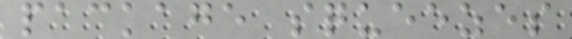package squeezes
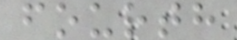fourth
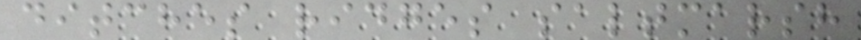ditches ridges saltmarsh
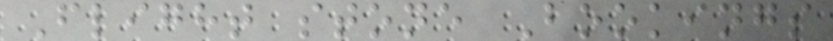Flight stone Bookings
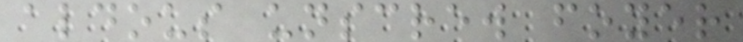aldous unscrew foyer
